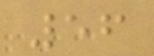56
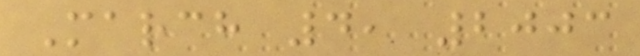March 4, 2003
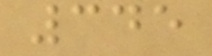345
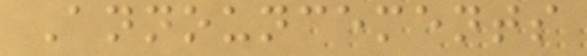Announcements
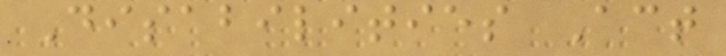Disabilities Act
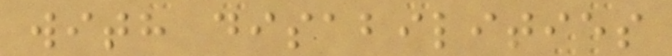with disabilities
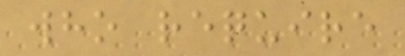who require
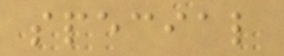special
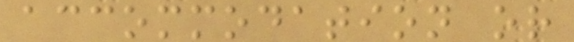accommodation or
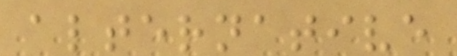alternative
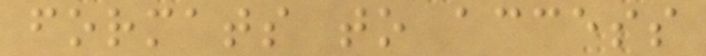formats to access
